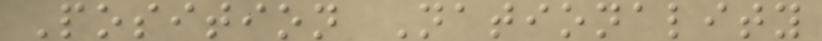Position Nationality
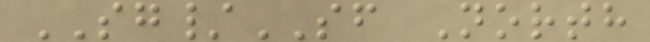SG/SF North
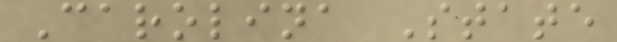Carolina State
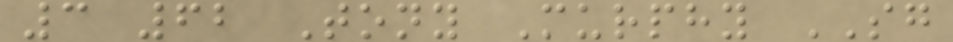3 62 Tony Murphy SG
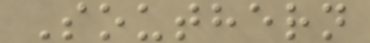Southern
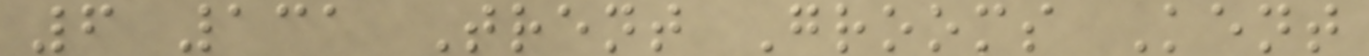6 131 Trent Grooms Kent
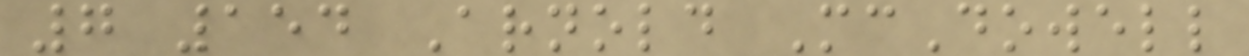7 154 Arnold McDowell
